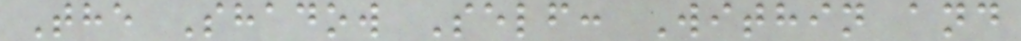The Shadow Self: Within and
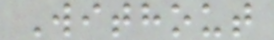Without
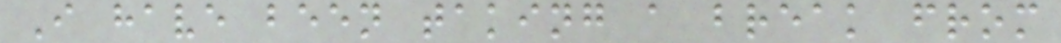I have been taking a break from
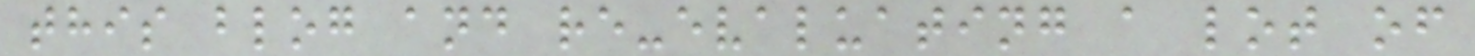this blog and re-evaluating a lot of
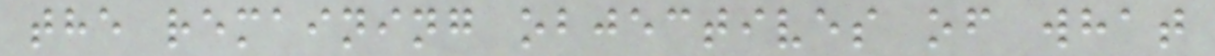the remaining objectives of what
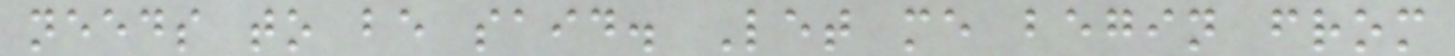needs to be said. Let me begin from
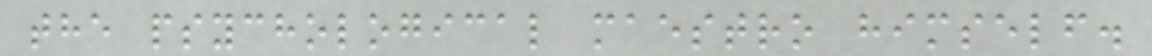the psychological maestro himself.
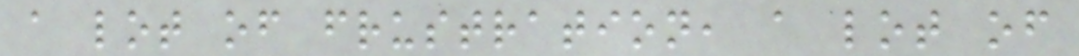a lot of frustration, a lot of
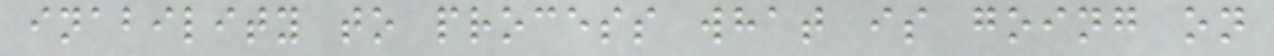inability to process what is going on
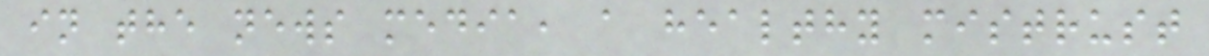in the news media, a healthy mistrust
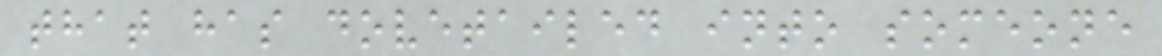that has dovetailed into someone
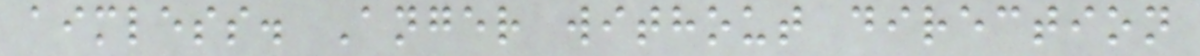aimless. Anger without direction
